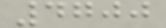4700
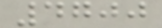4700
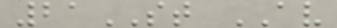21ST AV
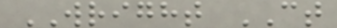WRIGHT CT
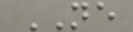NE
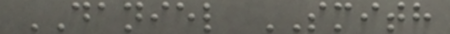DANIEL SMITH
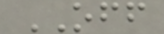OFF
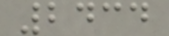2434
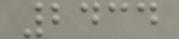2434
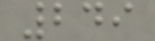249
